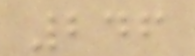246
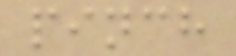pinch
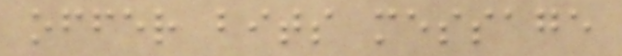offer bits message
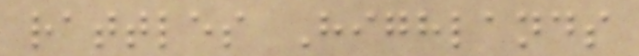rattles Highlands
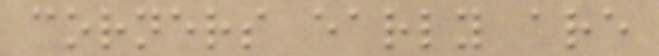corners early are
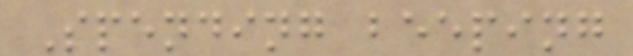Spending beeping
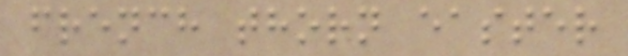french thorn easter
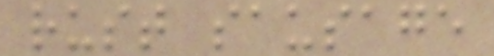rust sausage
